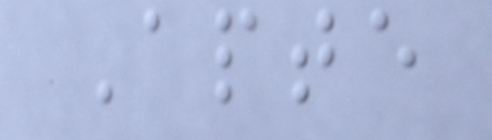Apte
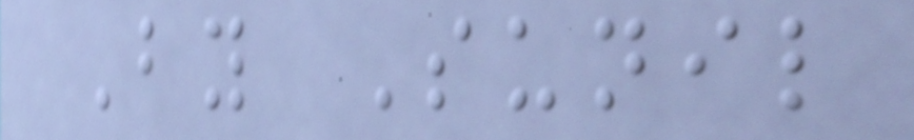By Sunil
